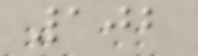102
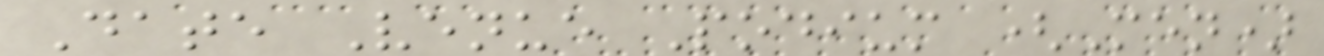Date Venue Podium (Men)
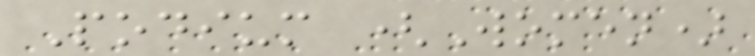Podium (Women)
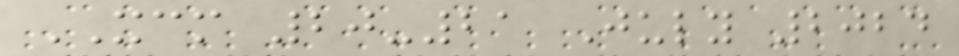XCM 20-21 July 2024
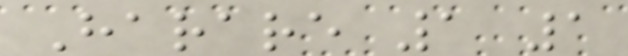Harare 1 1
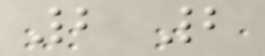2 2
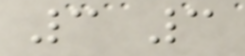3 3
